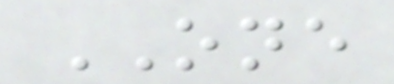ONE
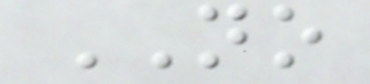NO
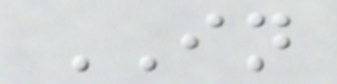IN
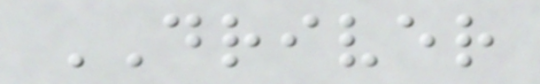DRIVER
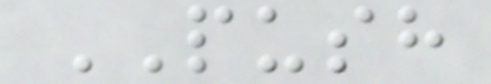PUSH
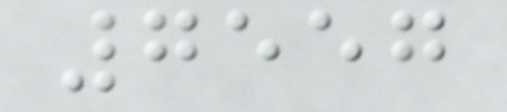7557
